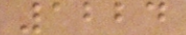1224
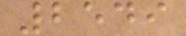2549
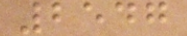2547
